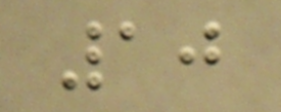10
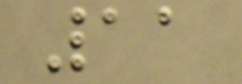11
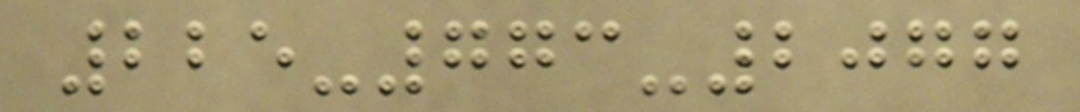225-773-2077
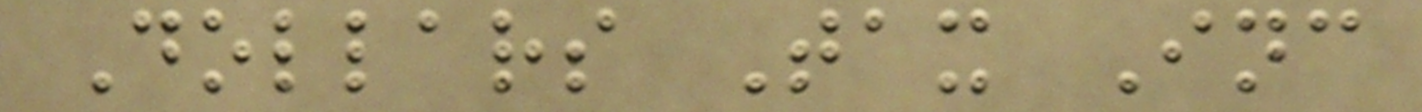Dollars Tax Inc
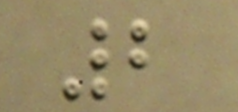2
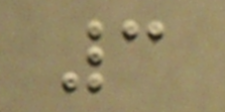3
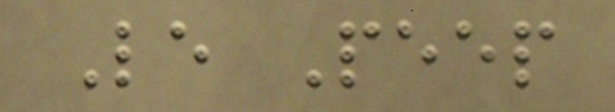Le Peep
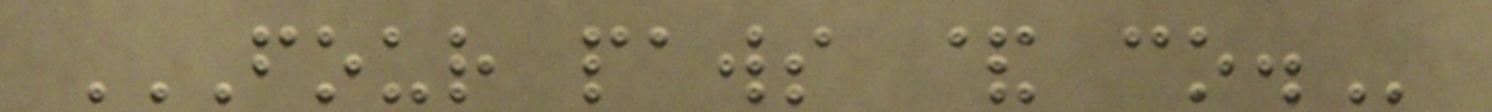FOUR PAWS & CO.
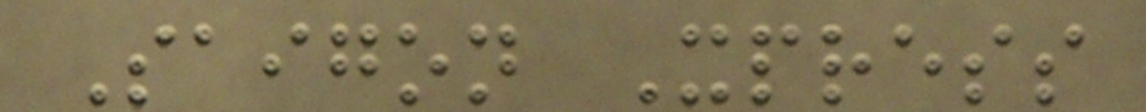Saigon Xpress
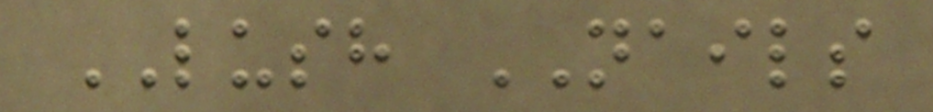LUSH NAILS
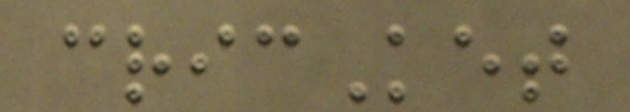cricKet
